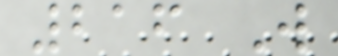216 W
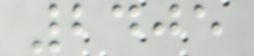2405
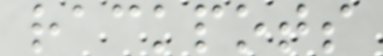rackpots
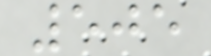505
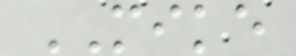MIKE
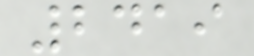2419
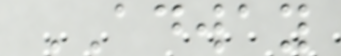ADWAY
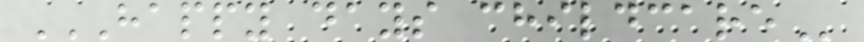HAPPY DAYS CHILDCARE
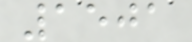1501
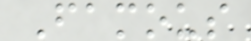Famous
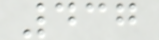437
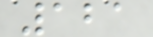121
